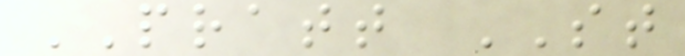PRATT ST
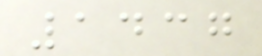1437
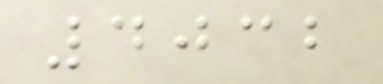4032
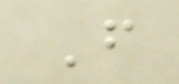F
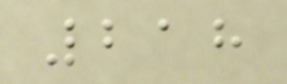218
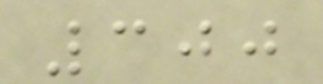300
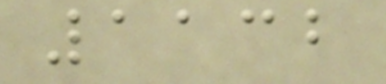1132
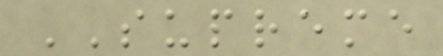SUPREME
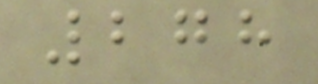278
